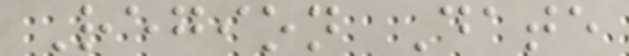Region Date
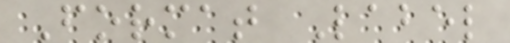Format Label
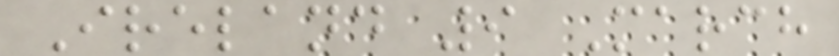Ireland 9 March
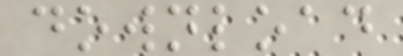download
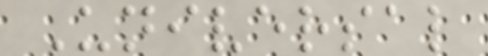Universal
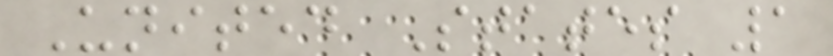United States 1
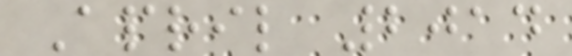April 2014
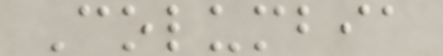Columbia
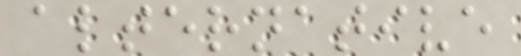alternative
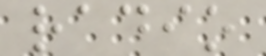radio
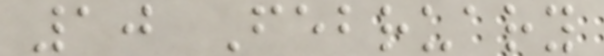10 February
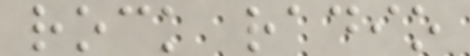rock radio
